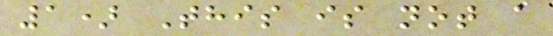1) This is not a
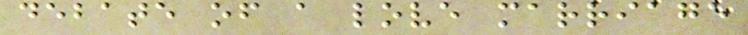debate of a love marriage
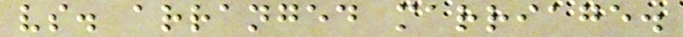vs. arranged marriage.
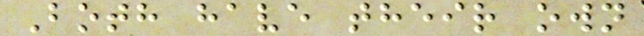Both have their own
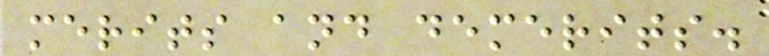merits and demerits.
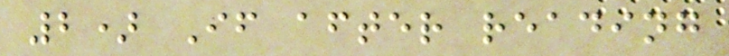2) If after reading
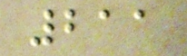211
